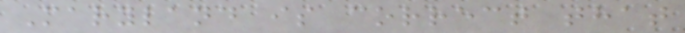Maryland is correct that
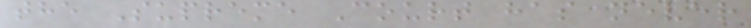the Supreme Court has never
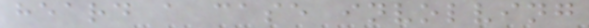heard a case involving
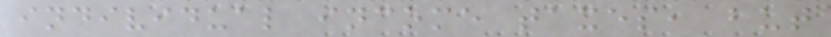individual income taxes, but
